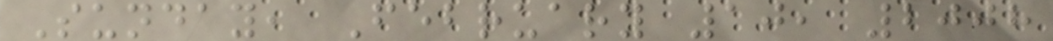Sunday, February 10, 2008
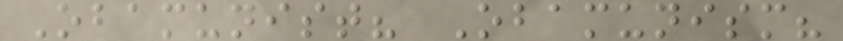Obamunist? Obamunism?
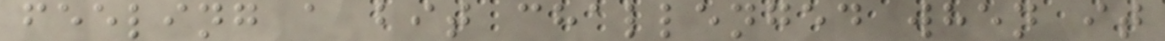feeling a bit challenged when it
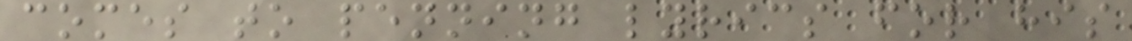comes to penning lyrics for his
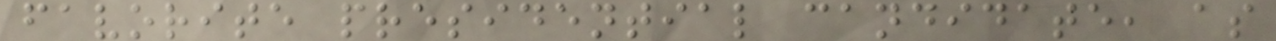favorite presidential candidate, as
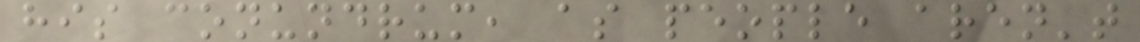his conundrum, as people aren't
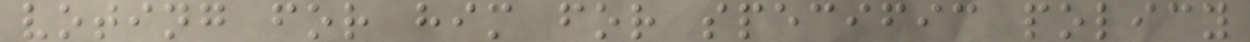voting for him for specific policy
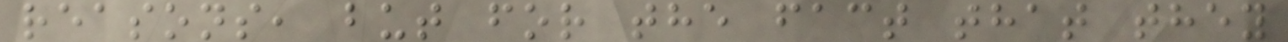reasons, but for the fact that they
